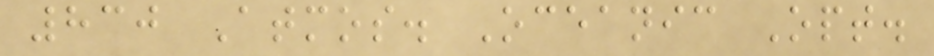830 Atmos. Oceanic Opt.
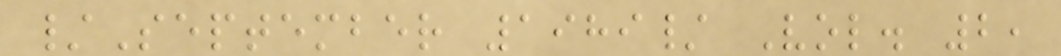/September 1989/ Vol. 2,
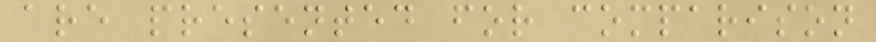are presented for comparison
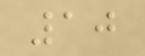10
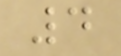4
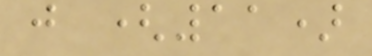j (11)
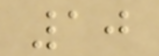10
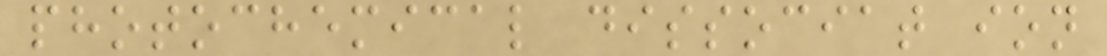photochemical dissociat ion
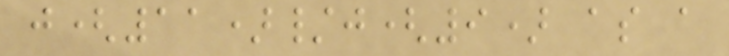j(11)/j(9) as a
